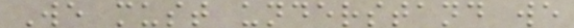We must understand we
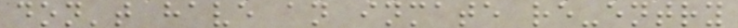don't have an inmate re-entry
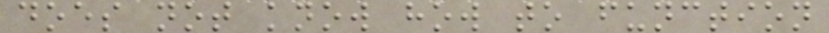does not know how to function
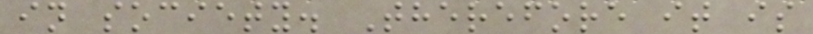in society. Therefore it is
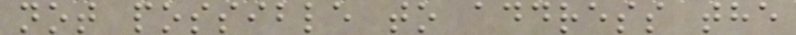not possible to address the
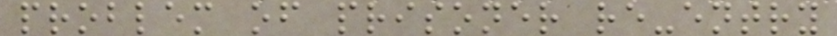problem of prisoner re-entry
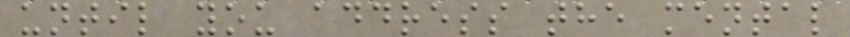until you address the mental
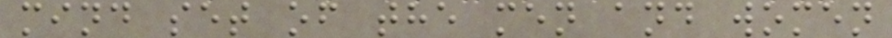mind set of the men and women
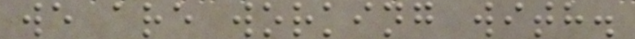we are working with.
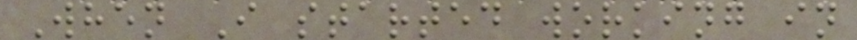When I started working in
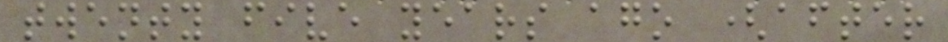twenty five years ago (after
